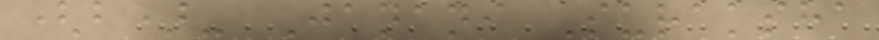(b)- Janani Suraksha
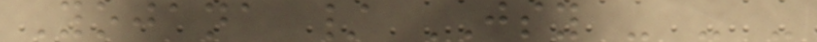Yojana / JSY - - -
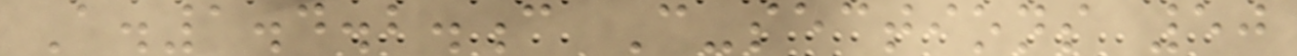A.1.4.2.c C-sections 50
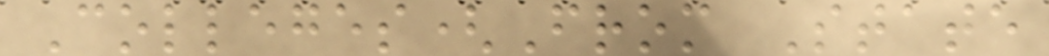Colleges(From State
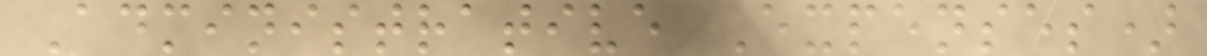Administrative Expenses)
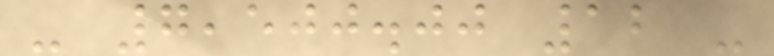- 7,500.00 12 -
